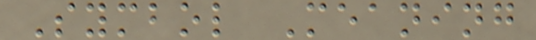Symbol Meaning
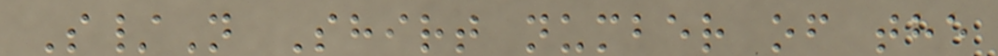S/N Shirt number of the
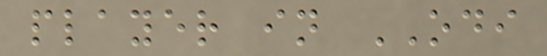player in ODI
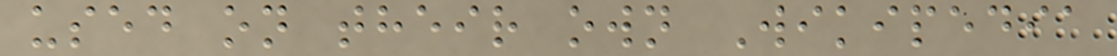used on their own Wikipedia
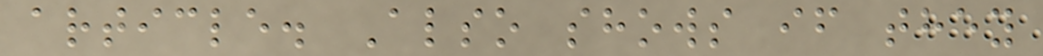article. Also shows if they
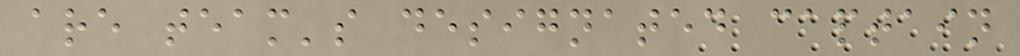are team's designated captain
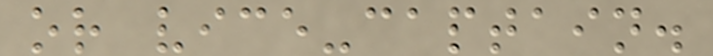or vice-captain.
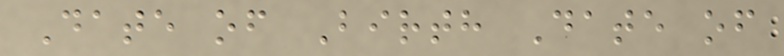Date of Birth Date of
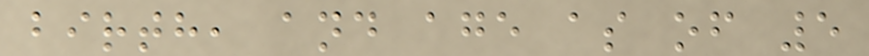birth, and age as of 5
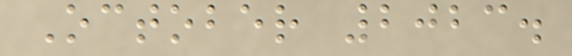October 2023.
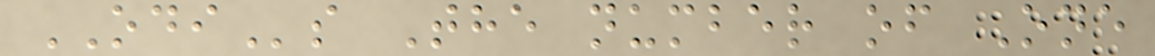ODIs The number of One
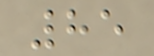85
